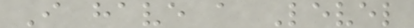I have a Level
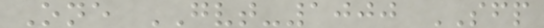One GVT-1000 SFP
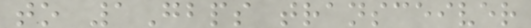to 1Gbps transceiver
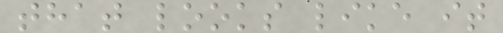that looks like it
